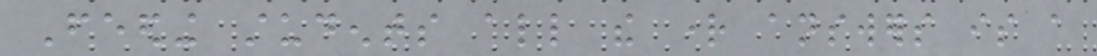Feeding students all the right answers is a
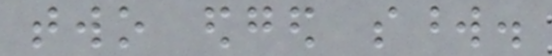two edged sword.
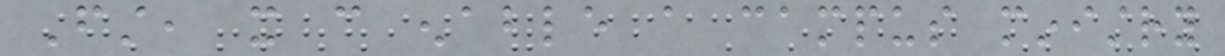First, it can enable a campus ministry
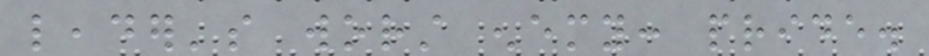leader's worst enemy: pride.
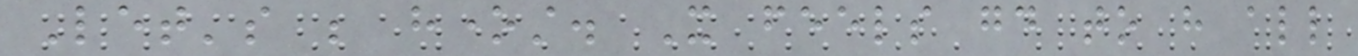Let's be honest. It feels good to have all
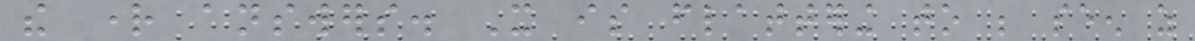the right answers. It is flattering to be seen as
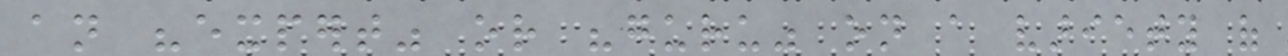an "expert" or "guru" on a variety of
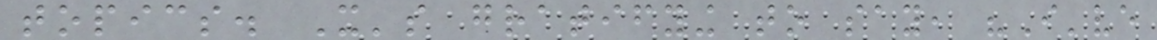topics. It's gratifying to say, "I've
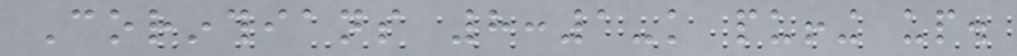Corinthians 8:1-knowledge puffing up.
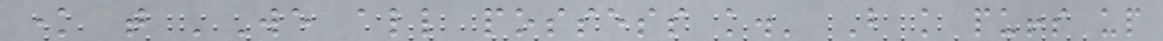know that 'We all possess knowledge.' But knowledge puffs up
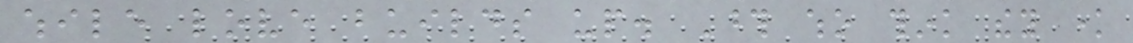while love builds up. Those who think they know
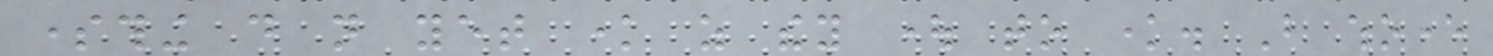something do not yet know as they ought to know. But whoever
